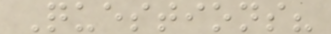Questions?
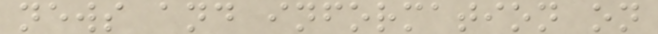news and information on
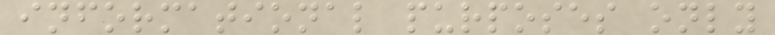informational purposes only
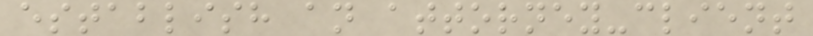establish an attorney-client
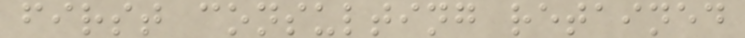first consulting retained
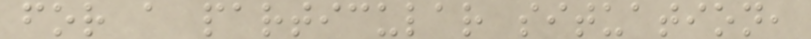for a particular situation,
